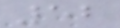52
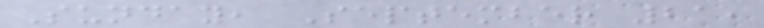Sunday, September 21,
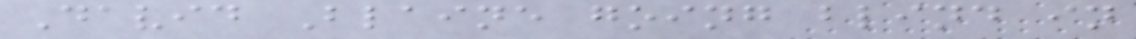David Blaine going blind in
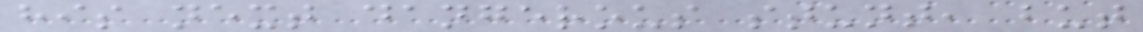his next dangerous stunt, but
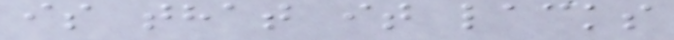is that it lacks
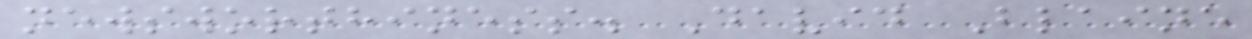newsworthiness. David Blaine
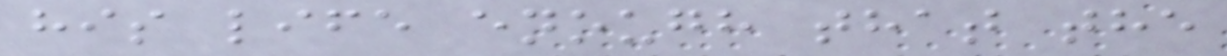his life enough that the
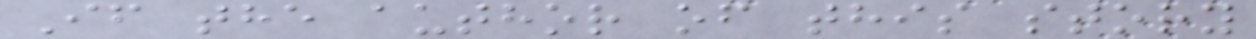If the author of this story
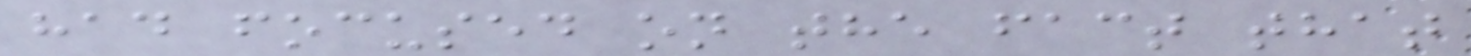had focused on the fact that
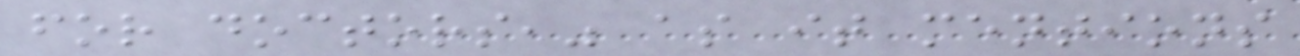for doctors," as it mentions
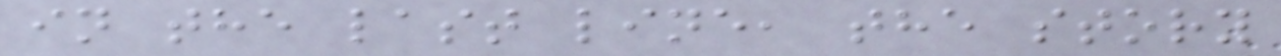in the last line, the story
